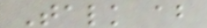Talk about
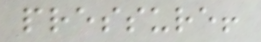pressure!
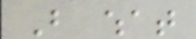But what
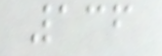136
